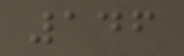146
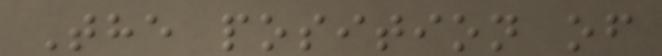The position of
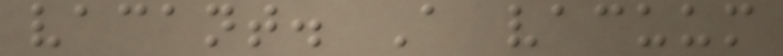vacant. A vacuum
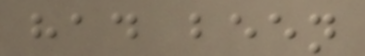had been
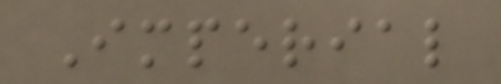Imperial
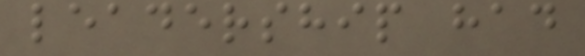leadership had
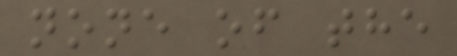none of the
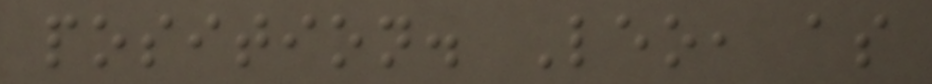position. Leo, as
